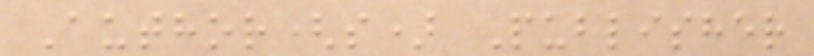Author(s) Publisher
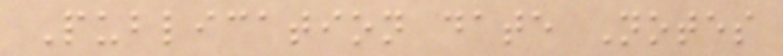Publication date Notes
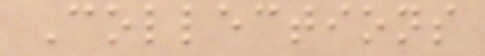Collections
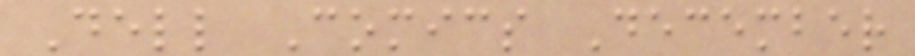Dell Comics December
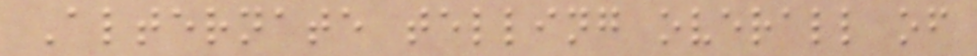Alternate telling overall of
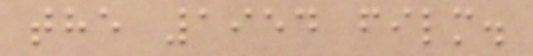the 1954 film.
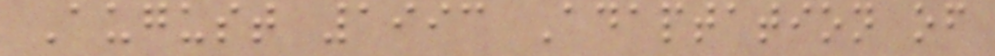August 1993 Adaptation of
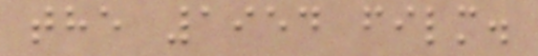the 1954 film.
